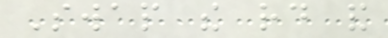Swap the rd and
